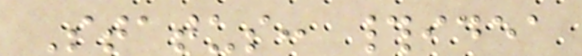Status: #idea
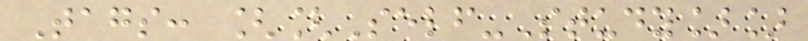Tags: [[Self-Study]]
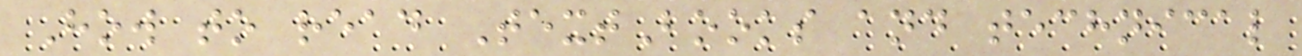How to read TextBooks and technical
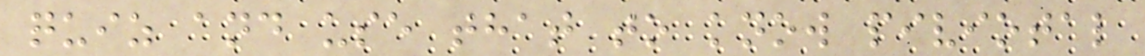quiz and use that to know piviotal
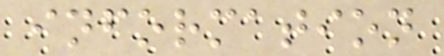information
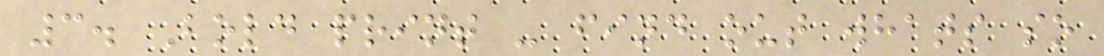3. Bold print - find out whats so
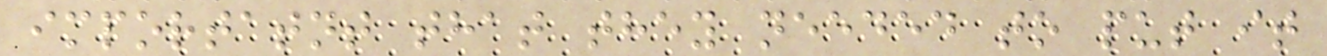importatnt that they needed to put it
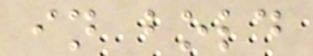in bold
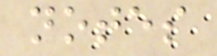notes
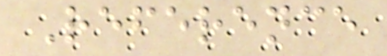Reference
